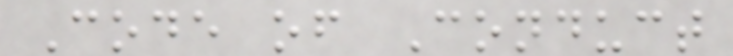Code of Conduct
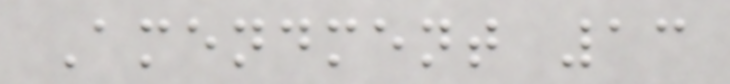Amendment 13
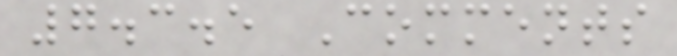7.3.5 Comments
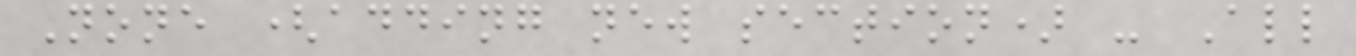None (adding new section) - All
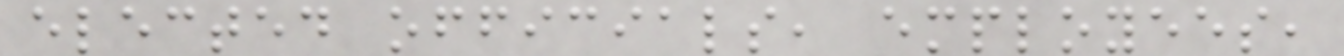elected officials, employees,
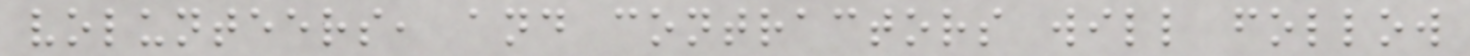volunteers, and contractors will follow
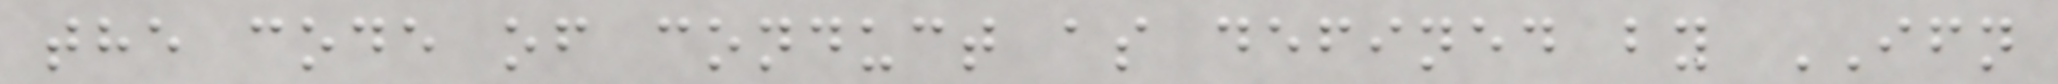the code of conduct as defined by IFN
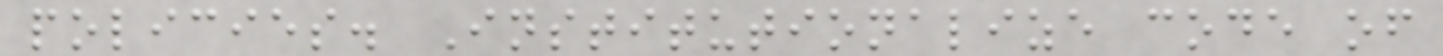policies. Institutionalize code of
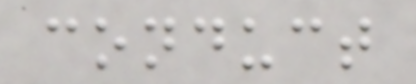conduct
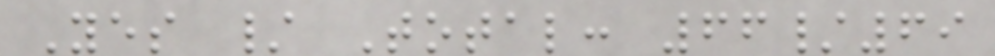Yes / Total: 66/69
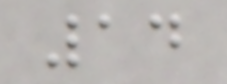14
